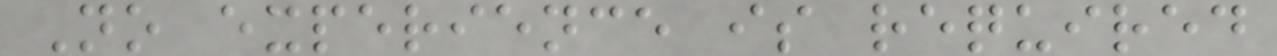No experience is required
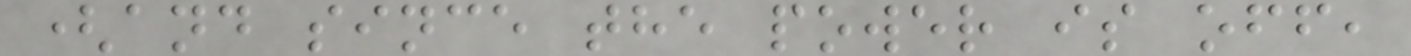(and since the power is off,
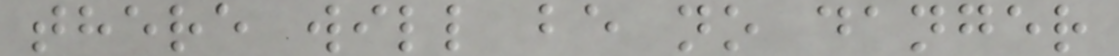there will be no danger
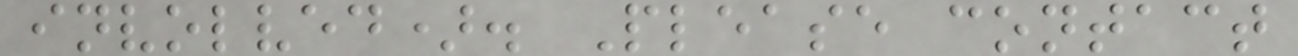involved). Please contact
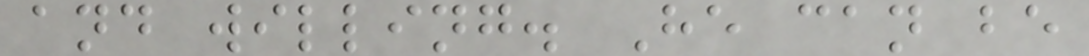and willing. He can be
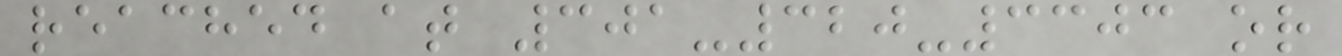reached at 301-320-3303 or
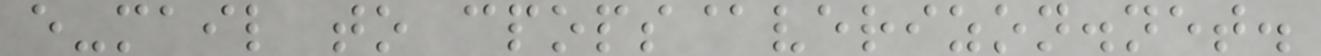e-mail to cpops@verizon.net.
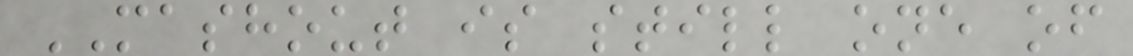MASHOUT is still one of
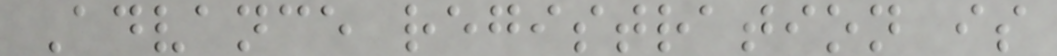Advance registration is
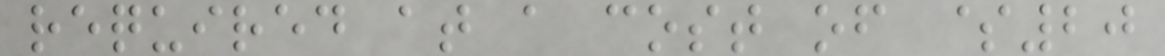required at a cost of $20
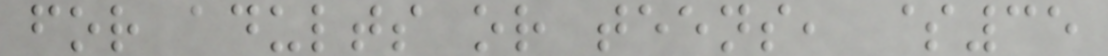for adults or teens, $35
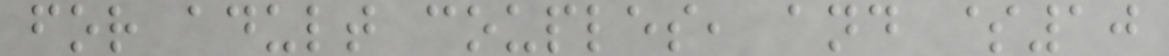for adult couples, and $10
